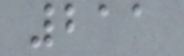211
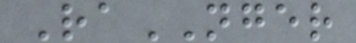RaNGER
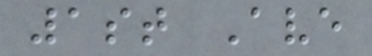1st Ave
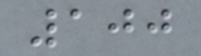100
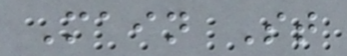Main St
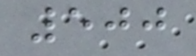500
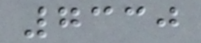7330
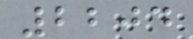2204
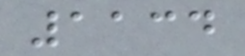1134
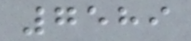7589
